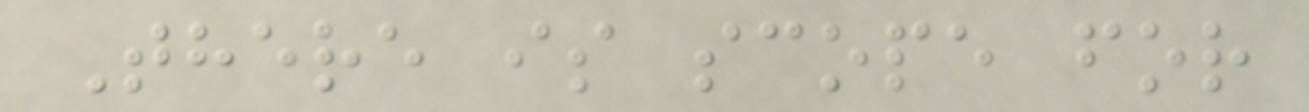There is scope for
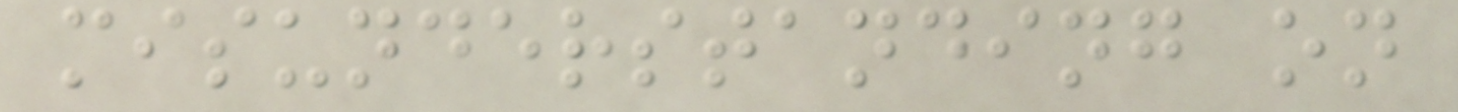misunderstanding on
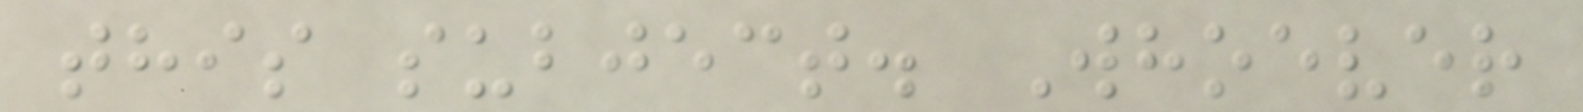this subject. Whoever
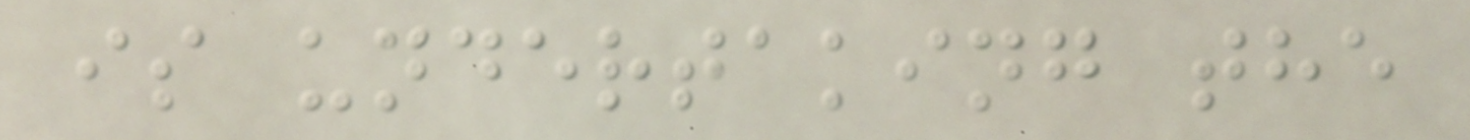is undertaking the
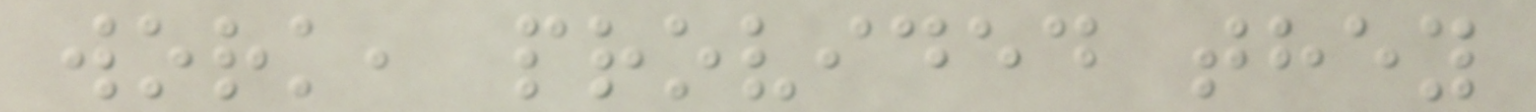work, provided they
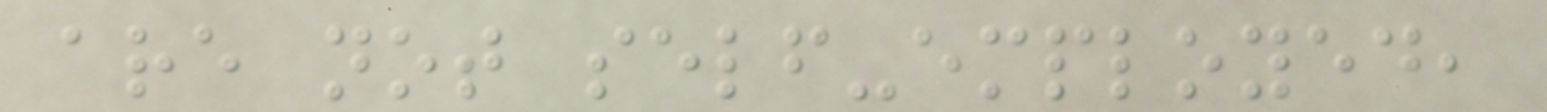are not self-employed,
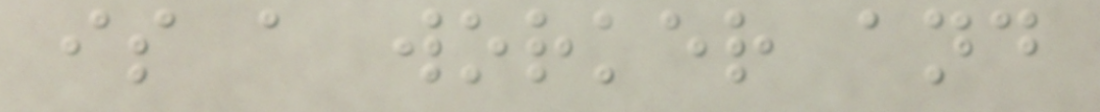is a worker and
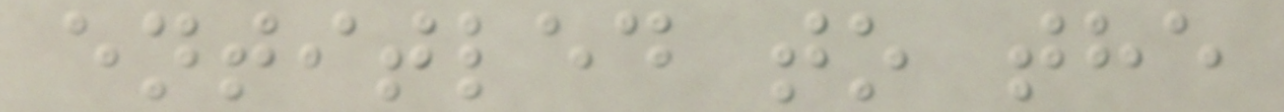entitled to the
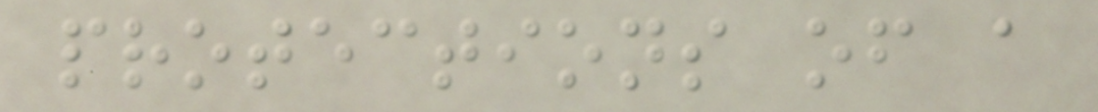protections of a
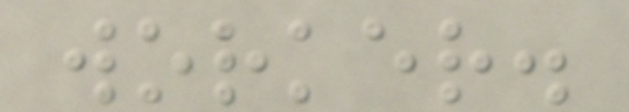worker.
